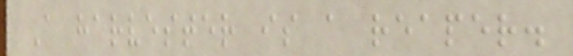A harvester is a reaper.
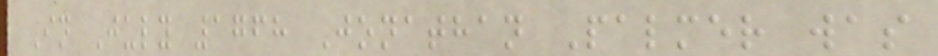In July 1768 Jonathan Palmer was
